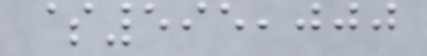$595,000
